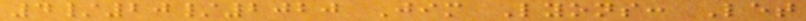4/20/2020 Jim Lyons: Let
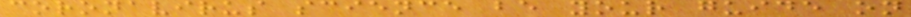coronavirus science be your guide on
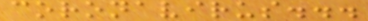coronavirus...
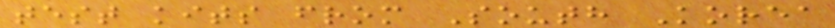test kits from South Korea
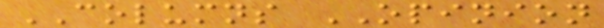COLUMNS OPINION
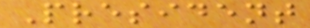President
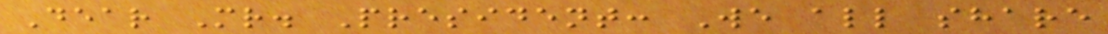Dear Mr. President: We all share
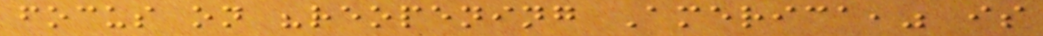focus on "reopening America," is
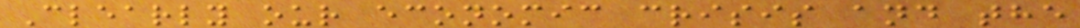Clearly our economic crisis and the
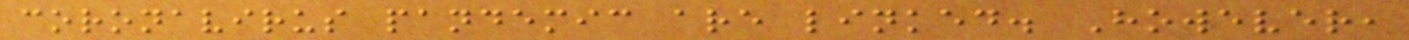coronavirus pandemic are linked. However,
